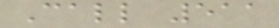Call 511
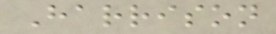Harrison
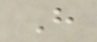H
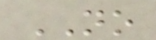NO
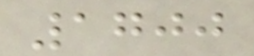1700
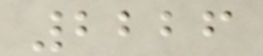2226
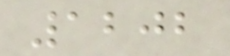1202
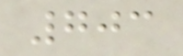703
